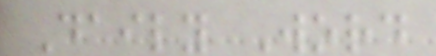Daily Word
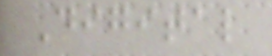Digital
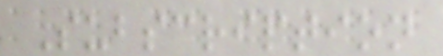Subscription
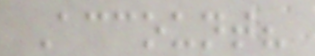Account?
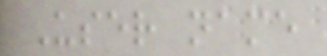User name
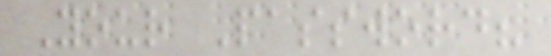Your Password?
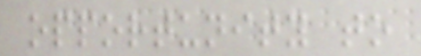opportunity to
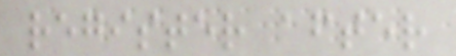register after
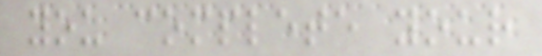you complete your
